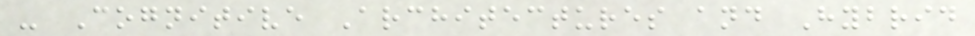- Cognitive Architectures and Hybrid
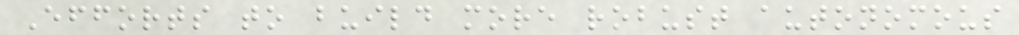Efforts to build more robust autonomous
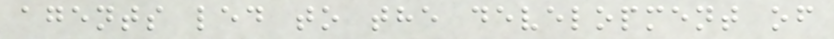agents led to the development of
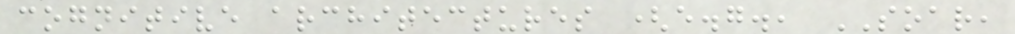cognitive architectures (e.g., SOAR,
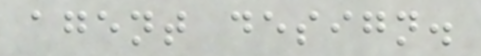agent design.
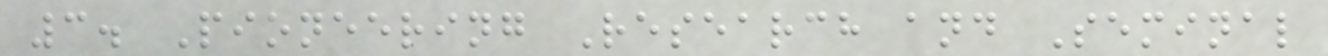3. Pioneering Research and Seminal
